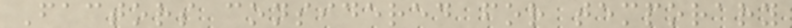Factors considered for temporary
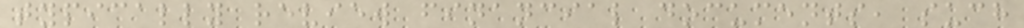typically review financial documents, such
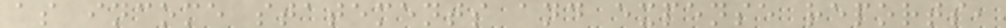as income statements and expense reports,
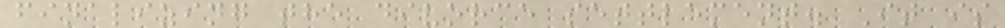finalizing the divorce settlement. It is
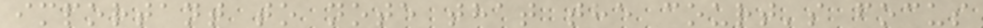important to note that the court's focus
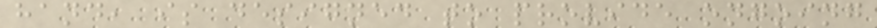hand, is designed to provide ongoing
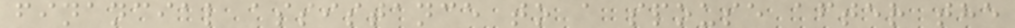financial assistance to a spouse after the
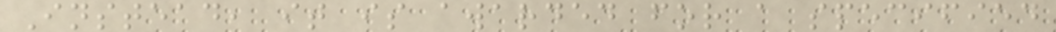Instead, it is awarded for a specified
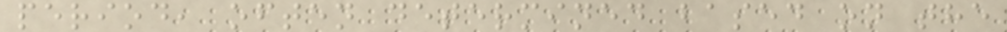period, often determined based on the
